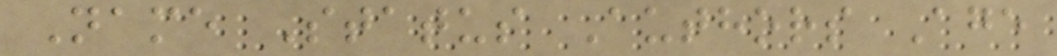Name Status Authors Age
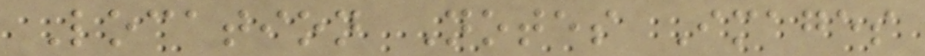Location Notes Images
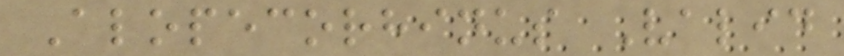Alopecorhinus Valid
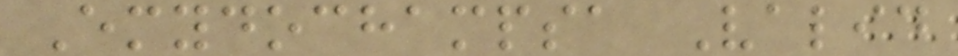Emydochampsa Valid
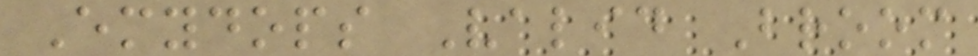Emydops Valid Broom
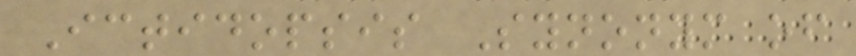Ictidopsis Synonym of
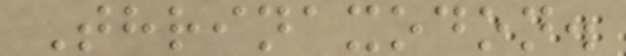Thrinaxodon.
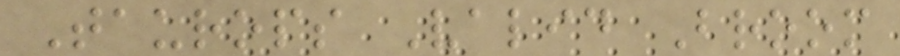Taurops Valid Broom
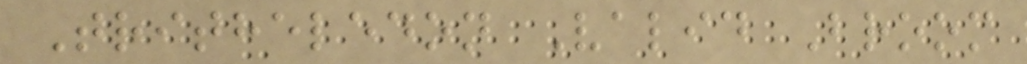Tritheledon Valid Broom
